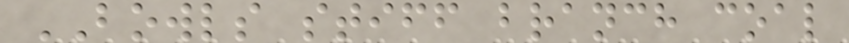BOWLS stiff branch coal
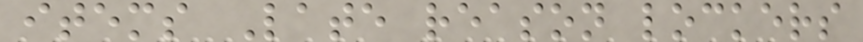items Late reason lockers
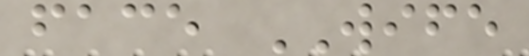face WIFE
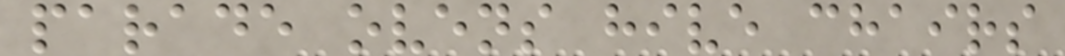parade ovens hive chairs
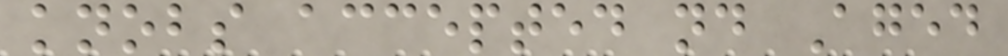knobs accepted nd Aged
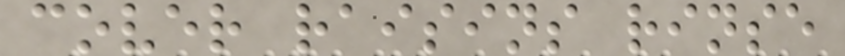cover raisins rinse
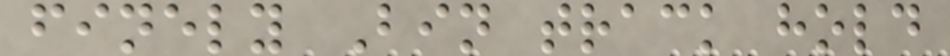finely Bin track hold
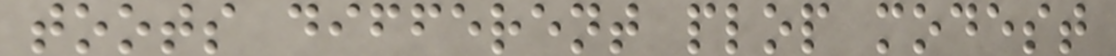toots different plop modest
